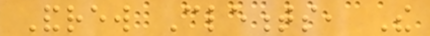Andrew Clements, The
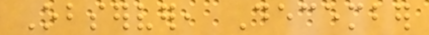Observer, December
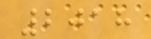2018
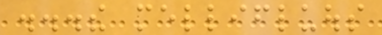...the mellifluous
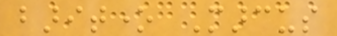baritone Marcus
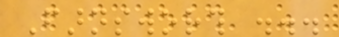Farnsworth ...
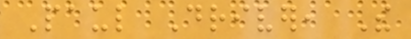Paul Driver, The
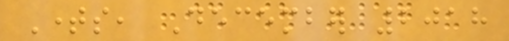Times, December 2018
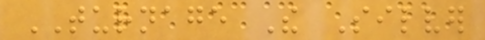TURNAGE The Silver
